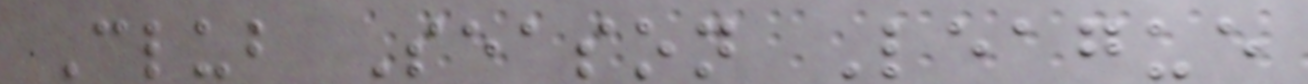Club Season League
